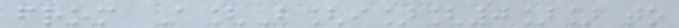from A[B[i][0]] to
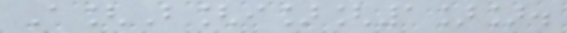A[B[i][1]].
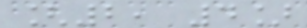[2, 4]
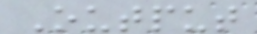Output
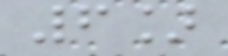6]
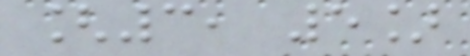[3, 5]
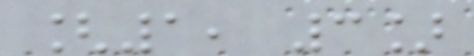[1, 3]
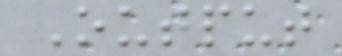Output
